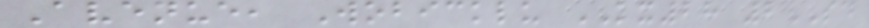Avenue, Wobicklu KX28 2SD
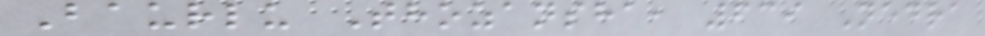Baurlu Thozansha, 639 Nedra
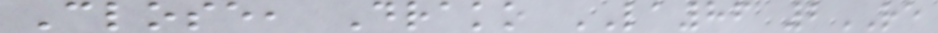Close, Drako LA86 2RE
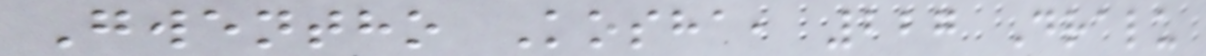Gwentho Kosha, 227 Dralu
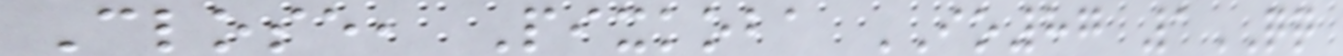Close, Pixkoba IO87 1QQ
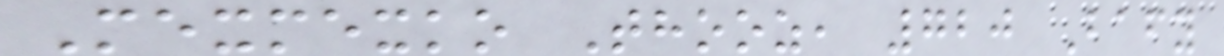Mexmexko Thooz, 720 Bafy
